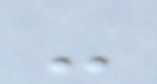-
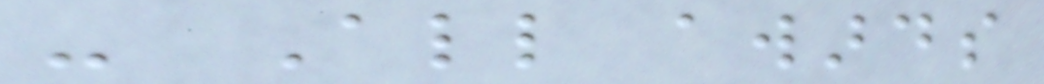- All awards
